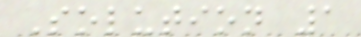Solution 1
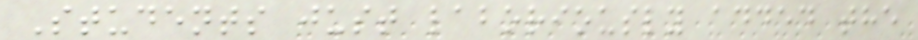Students just laboriously added the
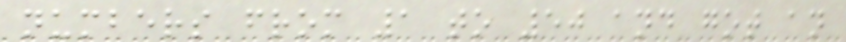numbers from 1 to 50 and got an
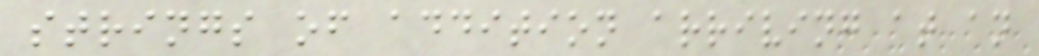strings of addition arriving at an
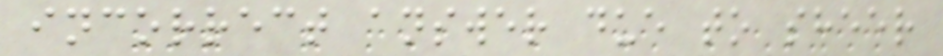incorrect answer due to sheer
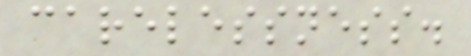carelessness.
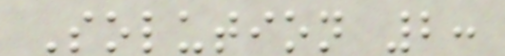Solution 2:
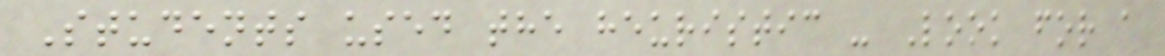Students used the heuristic - Look for a
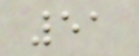51
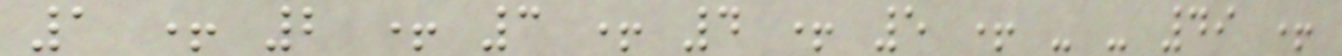1 + 2 + 3 + 4 + 5 + - - 49 +
